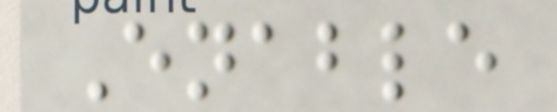Enable
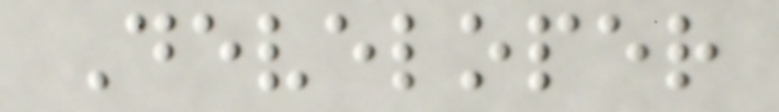Developer
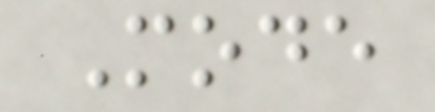Mode
